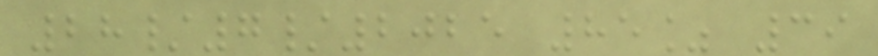28/7/2025 85% 39
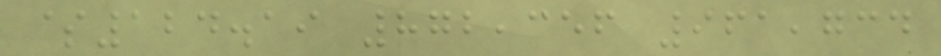$124.19 872,356 961,734
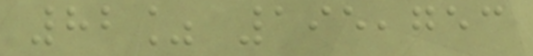82% 195,753
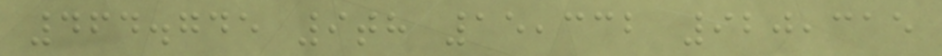464.745 9th 15,332 920,315
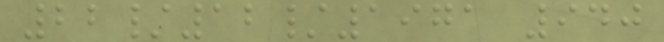22/12/1971 940
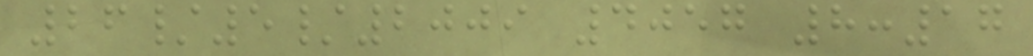26/5/2009 4057 8:17
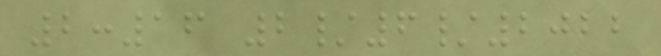2:16 2/6/2022
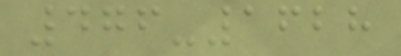476-1628
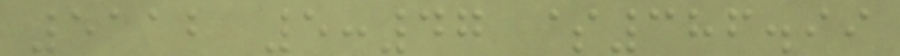5112 5:47 $386.99
